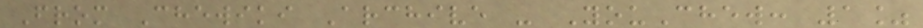From Chewiki Archive - YouChew: 1%
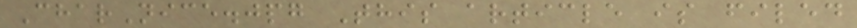CharNice.jpg This article is filed
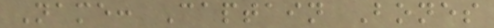Name: Captain Bones
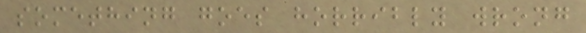something goes horribly wrong
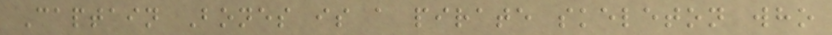Captain Bones is a pirate skeleton who
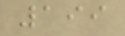199
